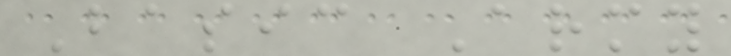Basic Army
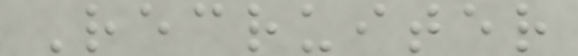Recruiter
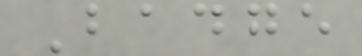Badge
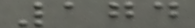174
